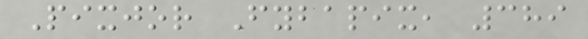Pixjor Fybapix, 389
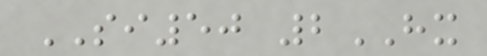SI50 2HX
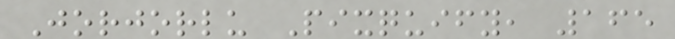Jorjorlu Pixquify, 165
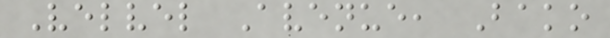Velvel Avenue, Bako
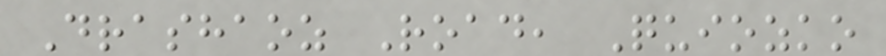Drashaoz Road, Quiozko
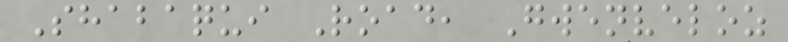Shabaqui Road, Gwenveloz
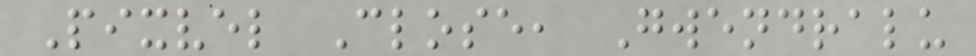Pixvel Close, Gwendralu
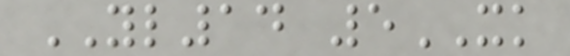YL14 5XK
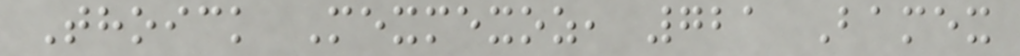Thoick Mexmexoz, 721 Bamex
